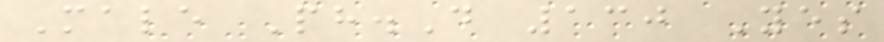Male Ph.D 130 Yes
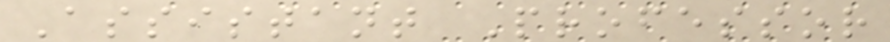Assistant Professor
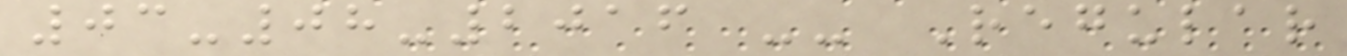03-08-2016 -- Regular
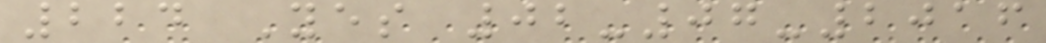224 Yes 02-07-2016
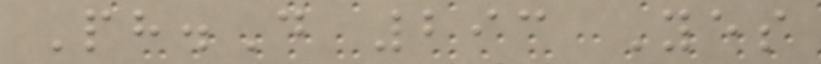Ph.D 293 Yes
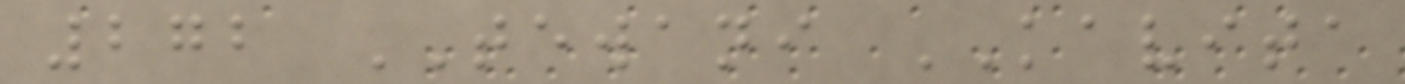272 TEWANI KAVITA
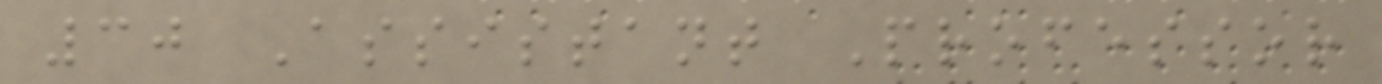30 Assistant Professor
